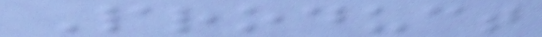Product
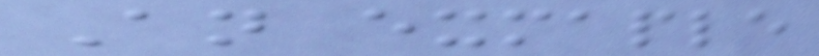An exmaple
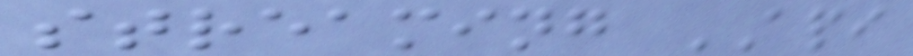streaming API
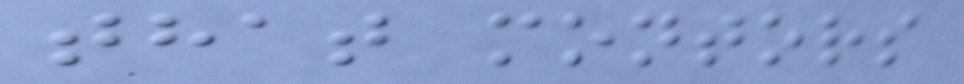that montors
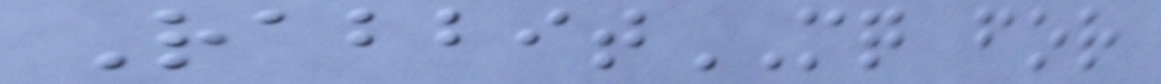RabbitMQ for
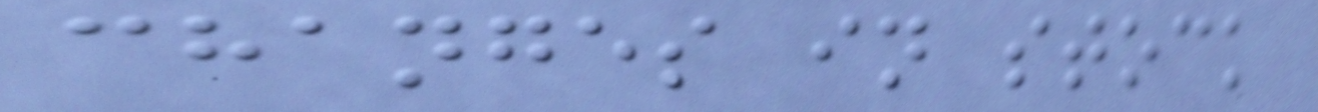changes in stock
